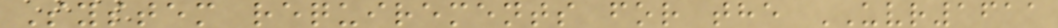System requirements for the UVR1611
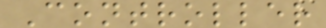Controller
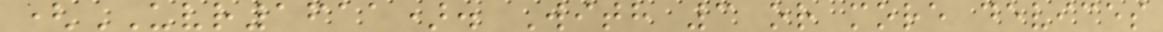(UVR1611). With 3 or more devices
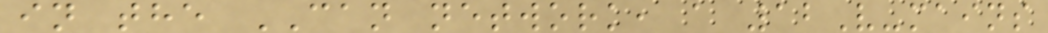in the CAN network, a 12V-mains
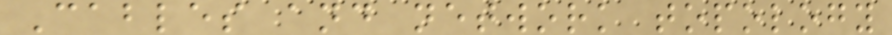Cables and network topology
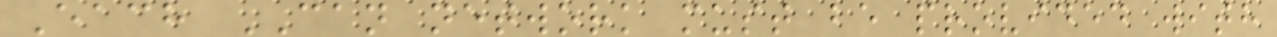Each CAN network must be provided with
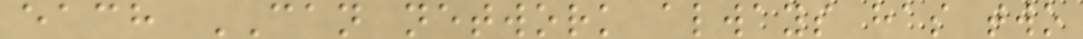each CAN network always has two
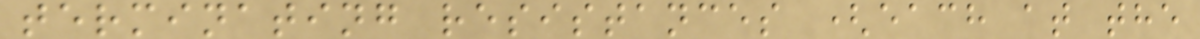terminating resistances (each at the
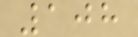108
